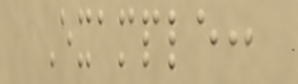Example:
